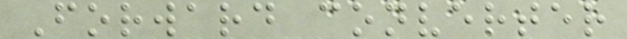Forward converter
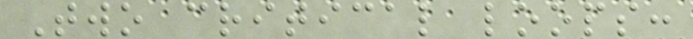Two critical loops:
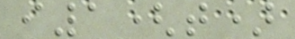i1(t)
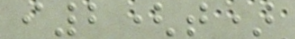i2(t)
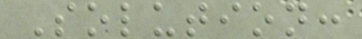Solution:
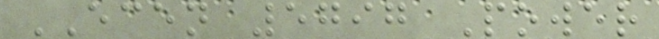ECEN 5797 Power
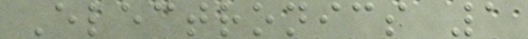Electronics 1
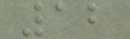12
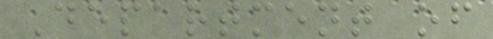Department of
